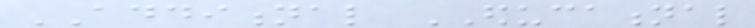ADDITIONAL EDUCATIONAL
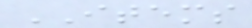ITEMS
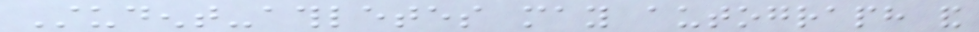Student-athletes may autograph and
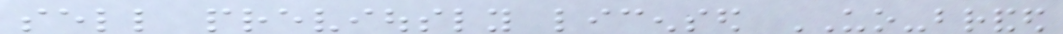sell previously licensed UO-branded
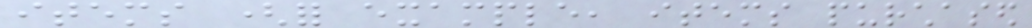items (for example, items purchased
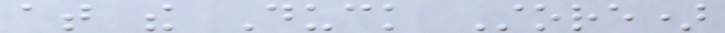at the Duck Store)
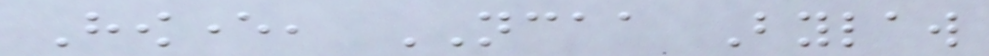However, NCAA Bylaw
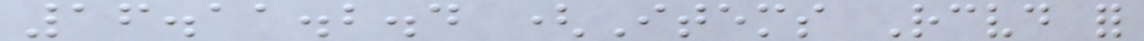16.11.2.4 (Items Received for
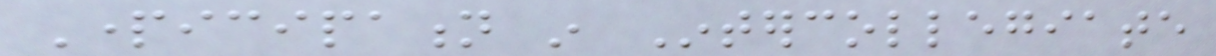Participation in Intercollegiate
